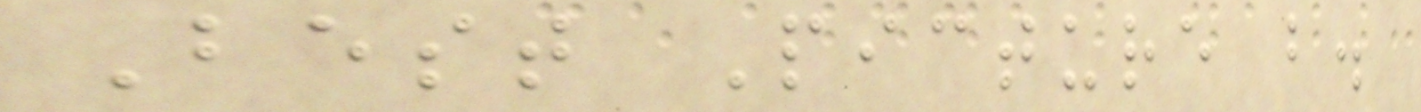Best Picture b.
